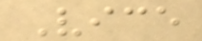Vice
